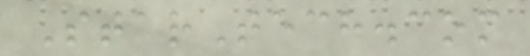StarTech.com
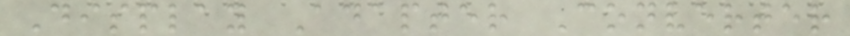Display Adapter Converter
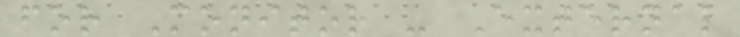for Monitor - External
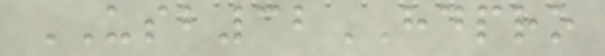USB32HDPRO
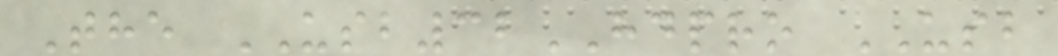The USB32HDPRO USB
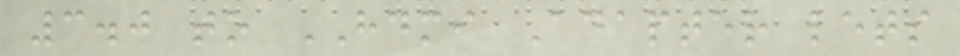3.0 to HDMI Adapter lets
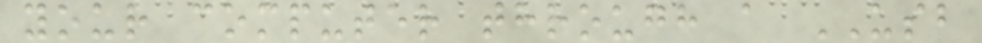your computer through a USB
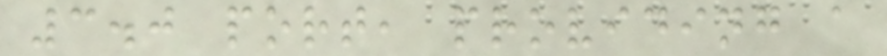3.0 port, providing a
